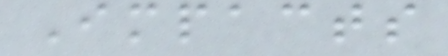Impacts
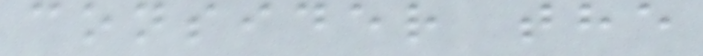consider the
